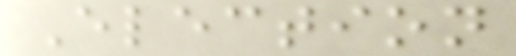Election
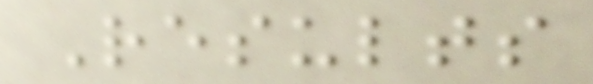Results
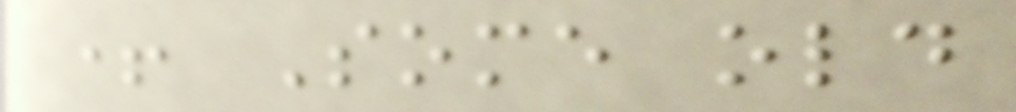+ Some old
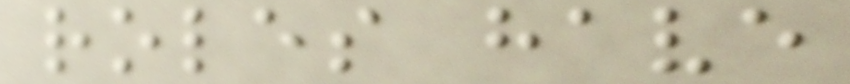roles have
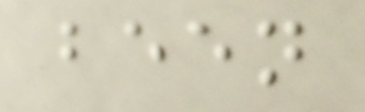been
